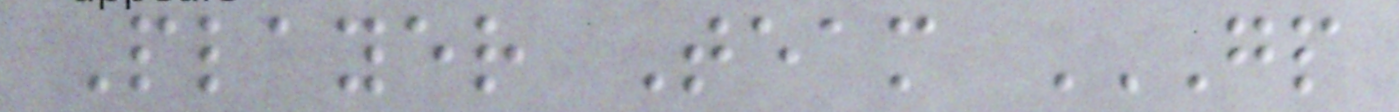Player Team GP
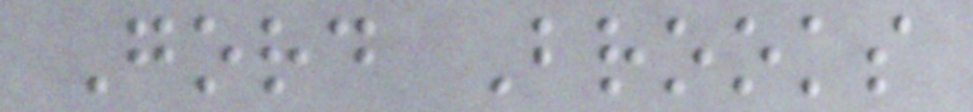Gord Brooks
